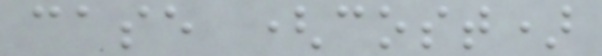case (cost)
